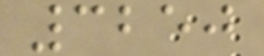3250
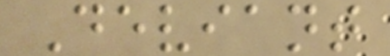Deviant
